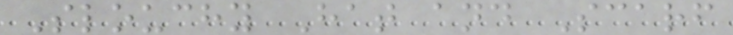Slouchy Hat and Scarf
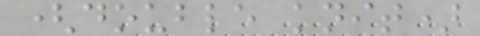(double knit)
